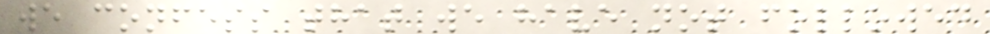we confess that we have not followed
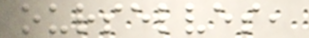ourselves,
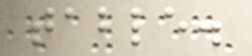table.
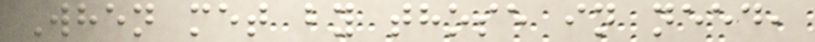When met by those in need,
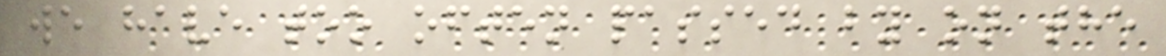we have too often passed by on the
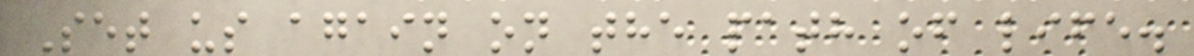Set us again on the path of life.
